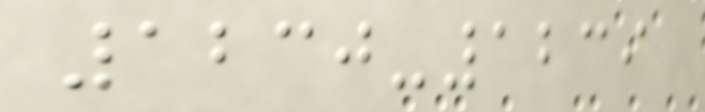1230-1239
